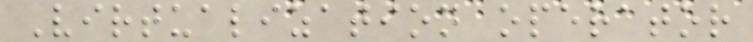Virtualization operator
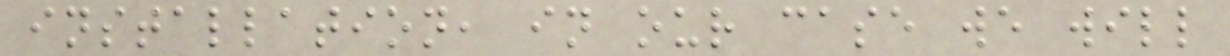installation, in our case we will
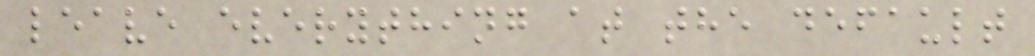leave everything at the default
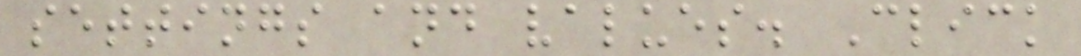settings and values. Click
